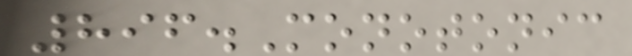896.Monotonic
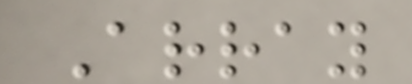Array
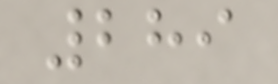289
